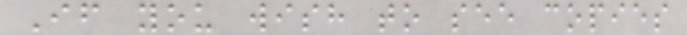If you wish to see copies
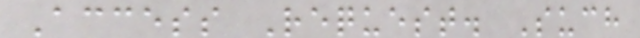Access Request. Such
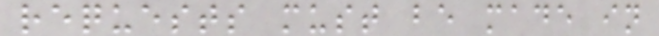requests must be made in
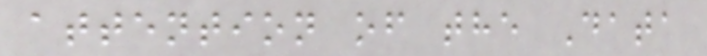attention of the Data
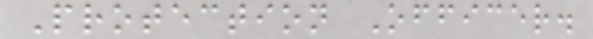Protection Officer.
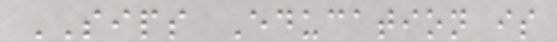SIPS Education is
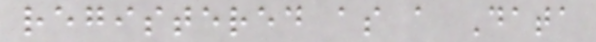registered as a Data
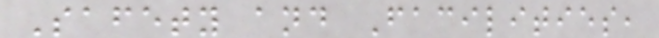Safety and Facilities,
